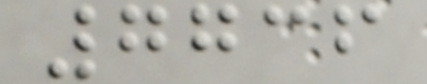7736
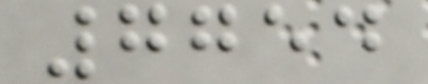7754
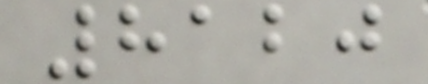8120
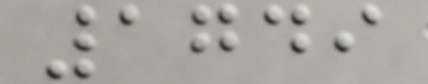1749
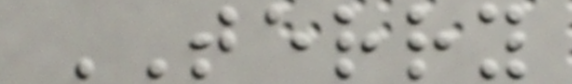TERRY
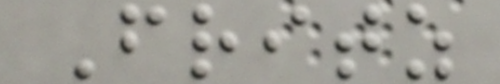Fritz
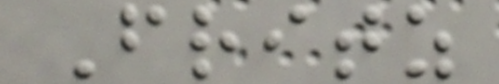Fritz
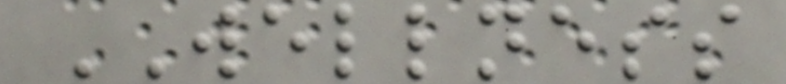WELLNESS
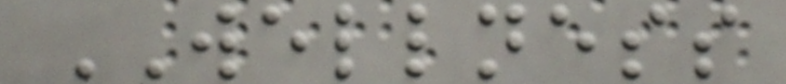WELLNESS
